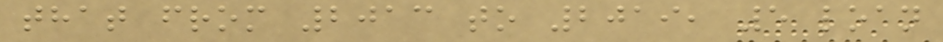that from 2013 to 2019, 5 loan
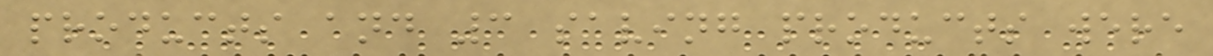products and 3 saving products were
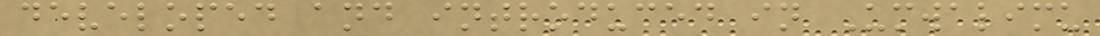developed and introduced in Umwalimu
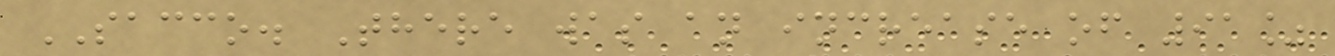SACCO. There was an increase of 91%
